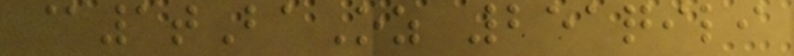@1tBaOz 251qili
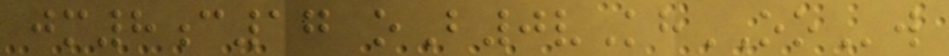jm8c17 oB0vKhOOw
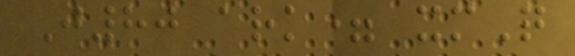J80 ark= xmQ
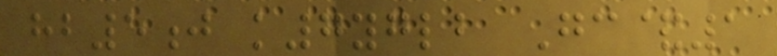hb5j k7yglb Gc&1
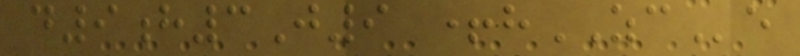d9h3J9 +hZCe
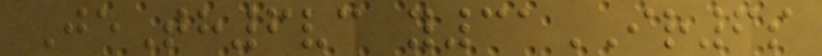JeTh6vc y31IR6s
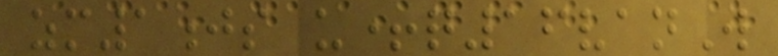zm1js u+q16vanW
